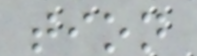tion
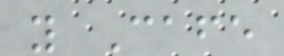y Cafe
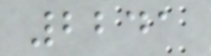2241
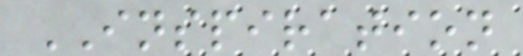INSPIRATION
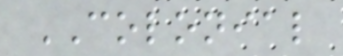COLONIAL
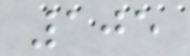105
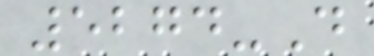5274-D
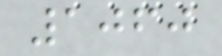1060
